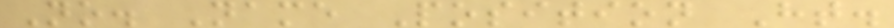No. Name Position Ht.
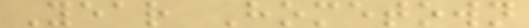Year Hometown
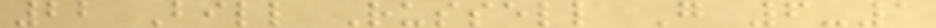22 Bill Russell G 6-1
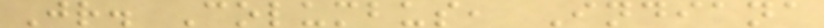Jr. Columbus, Indiana
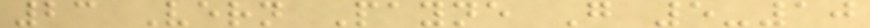23 Vern Payne G 5-10
